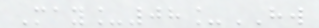May_08_HW
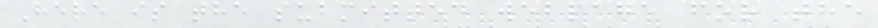Here is the submitted webpage for the
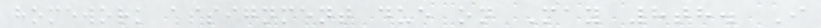homework assignment due on May 8th. I
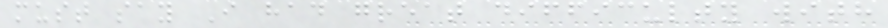must say I had great difficulty with
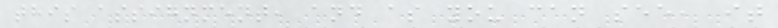this assignment, and as you can see, it
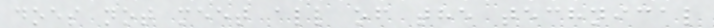does not meet all of the technical
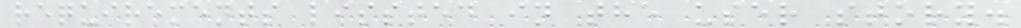requirements lissted in the user story.
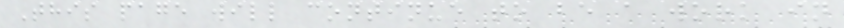This page will continue to be a work in
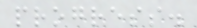progress.
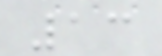13
